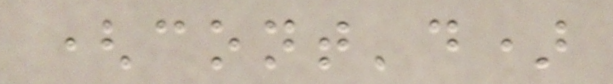(cont'd)
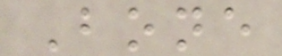Bone
